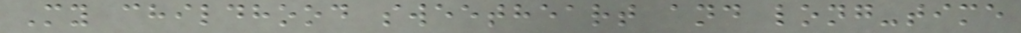My childhood sweetheart and long-time
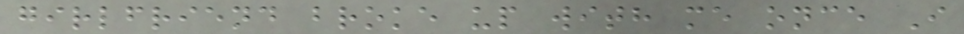girlfriend broke up with me once I
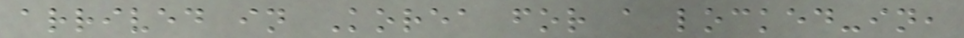arrived in Korea for a locked-in,
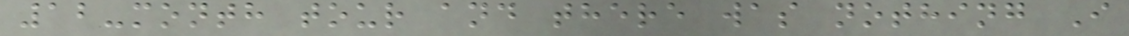12-month tour and there was nothing I
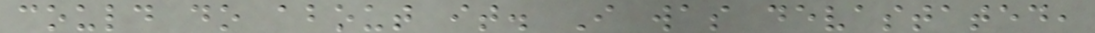could do about it. I was devastated,
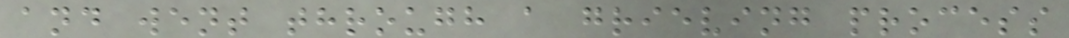and went through a grieving process
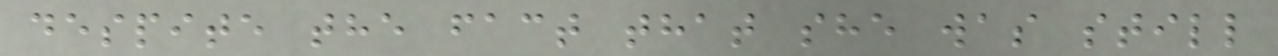despite the fact that she was still
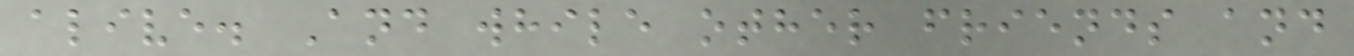alive. And while other friends and
